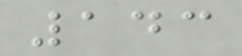143
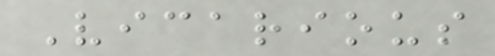Vicarious
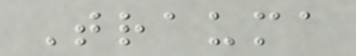Trauma
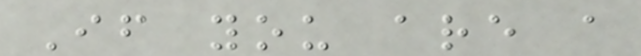If you are a
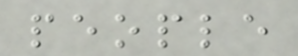people
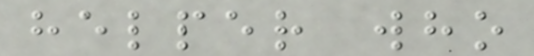helper who
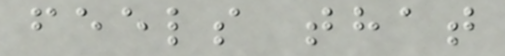feels that
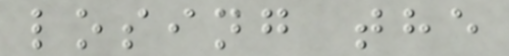losing the
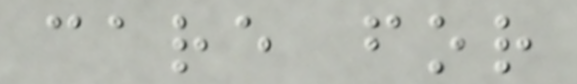care for
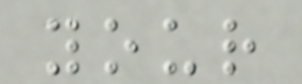your
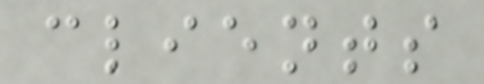clients
